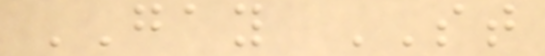GAY ST
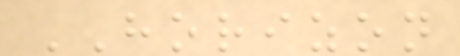HORIZON
